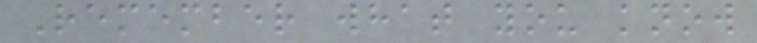Remember what you know
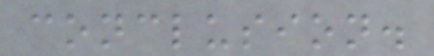conclusion.
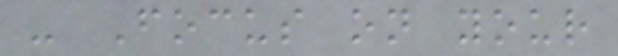- Focus on your
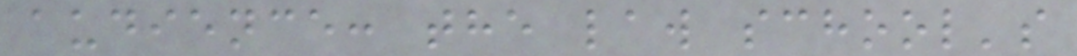audience: the law school's
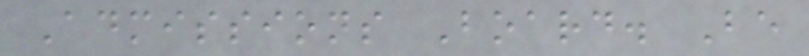Admissions Board. Be
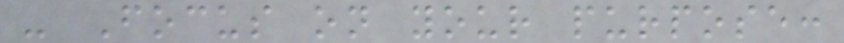- Focus on your purpose:
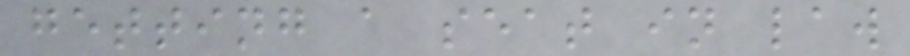getting a seat in law
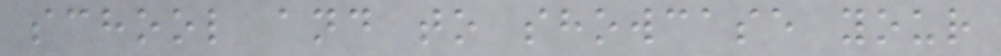school and to showcase your
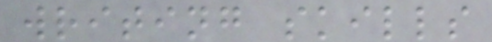writing skills
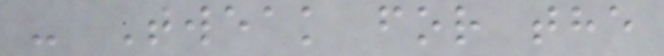- Tweak for the
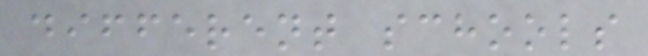different schools
